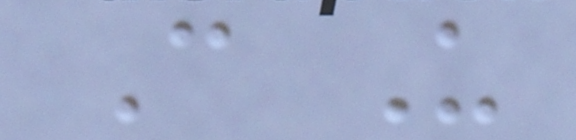C U
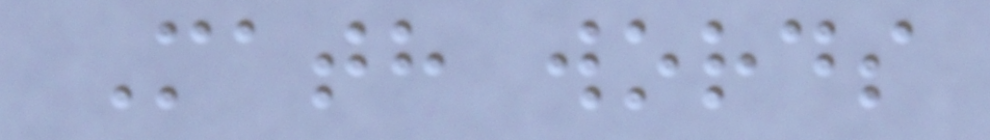Math words
